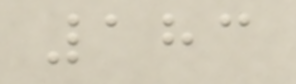183
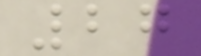27
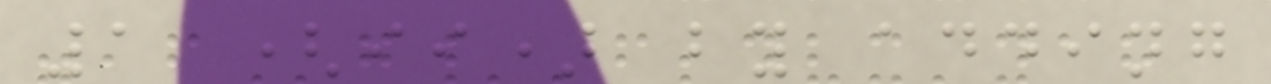1 (ii) by adding
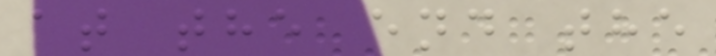at the end the
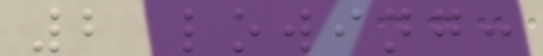2 lowing:
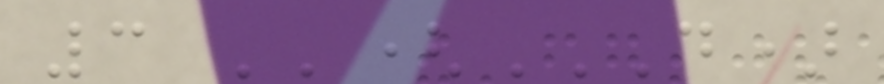3 ''(D)
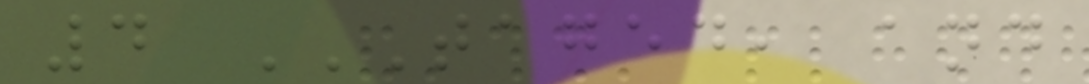4 TAGED, AND
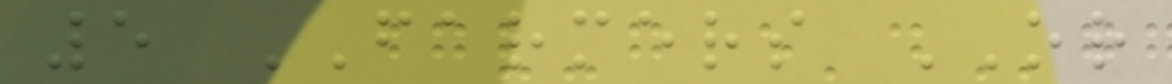5 FARMERS OR
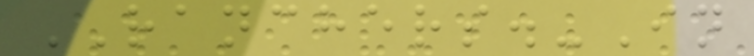RANCHERS.-In
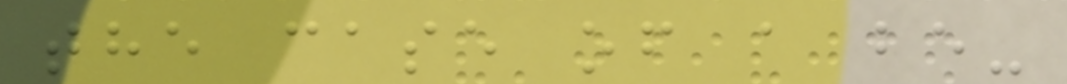the case of a be-
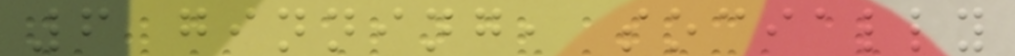6 ginning, socially
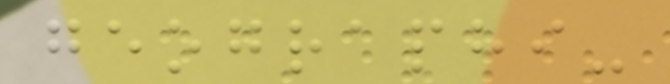geographi-
